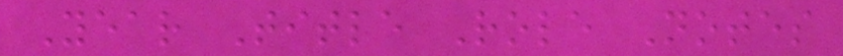Year Title Role Notes
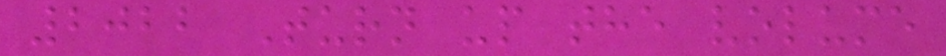2022 Turn up the volume
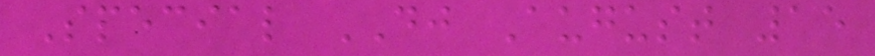Special DJ August 15
